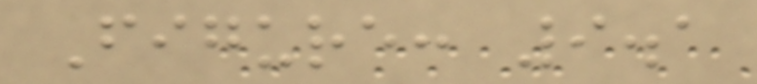Figure: 9.1
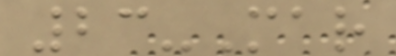23-Mar
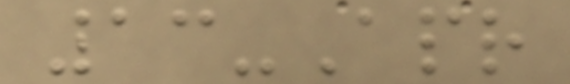13-Apr
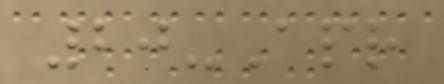20-Apr
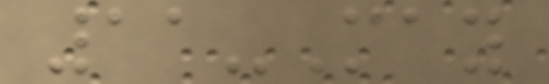11-May
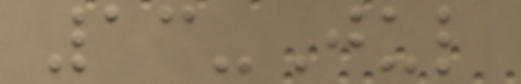13-Jul
